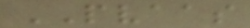PVAAS
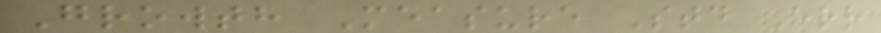Growth Measure Std Err
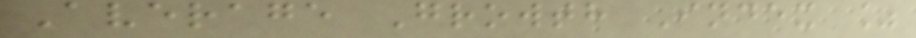Average Growth Index %
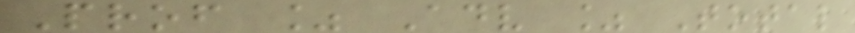Prof % Adv % Total
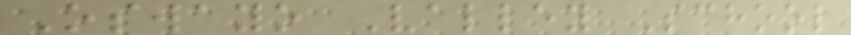Oswayo Valley School
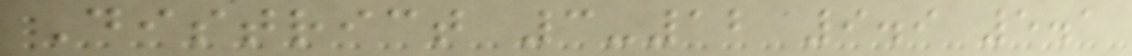District 3-12 9.9 5.1
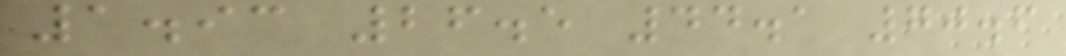1.93 26.5 44.1 70.6
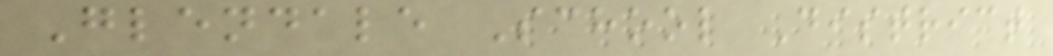Glendale School District
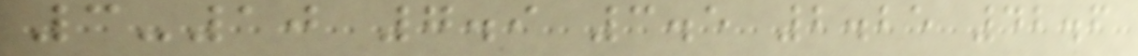3-10 7.9 3.5 2.25 42.6
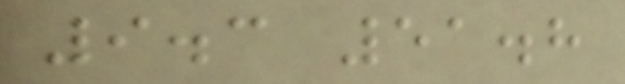9.3 51.8
